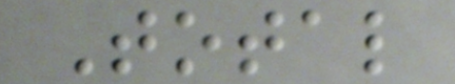Total
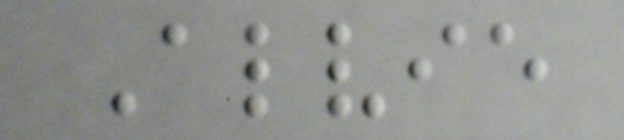Alvie
